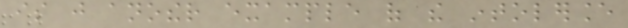is just another example of the intolerance
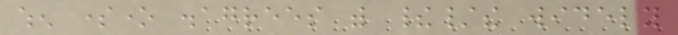when someone disagrees with their/the widely
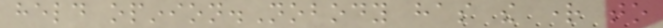held opinion.Nobody has the right to
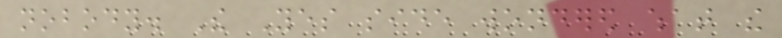nobody. The Yes side wondered what the
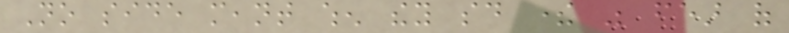No side meant when they said there was fear of
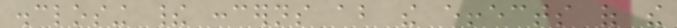disclosing their concerns about the effects of the
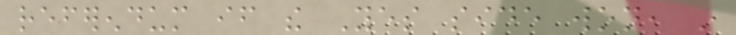referendum if the Yes side won, in
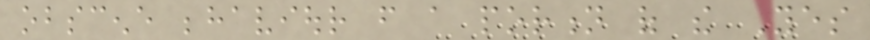obscene behaviour from a portion of the Yes
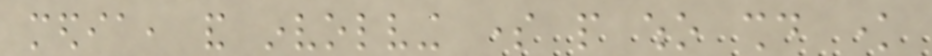media, and involving some people who should know
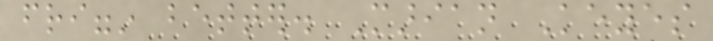friggin better. Marian Keyes
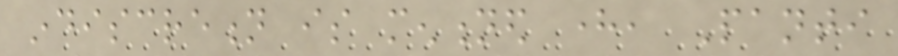indiscretion is mentioned here, Panti
